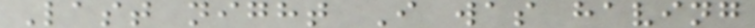Last night I was having
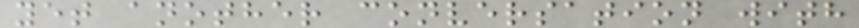yet another conversation with
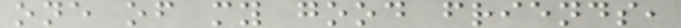one of my good friends,
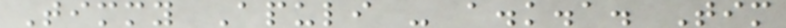Timmy Apuli - a.k.a. Tim
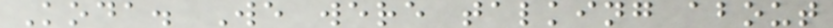Koda. We were talking about
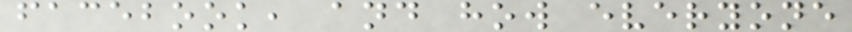facebook, and how everyone
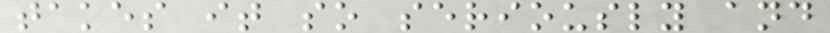takes it so seriously and
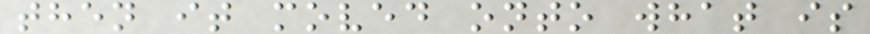then it moved onto what is
